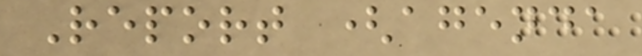Report (agenda
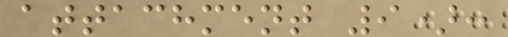attachment 9):
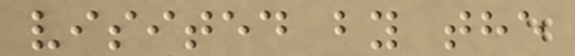visited by the
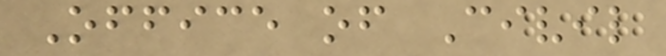Office of Civil
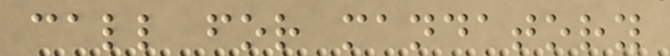call for mandatory
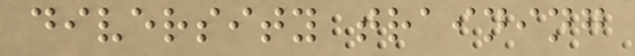diversity training
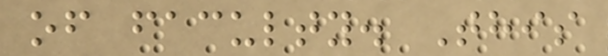of faculty. This
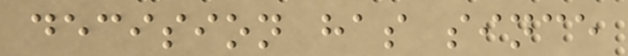decision has since
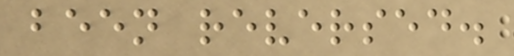been reversed.
